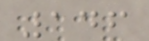146
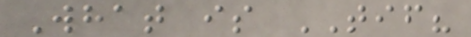What is TIF?
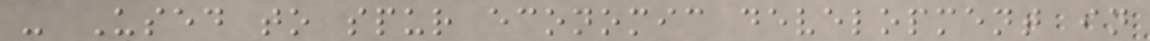- Used to spur economic development in
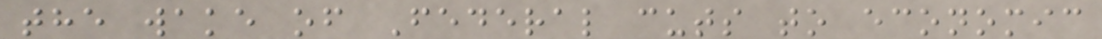the wake of Federal cuts to economic
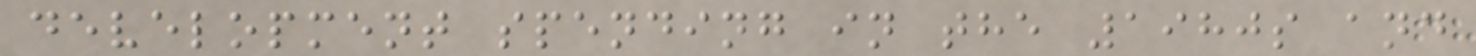development spending in the 1980s and
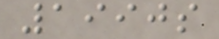1990s
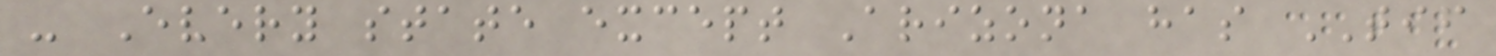- Every state except Arizona has TIF
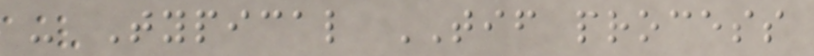- Typical TIF process
